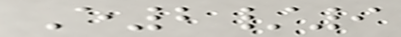E2/9
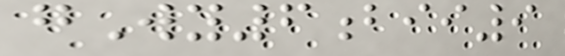gWy6bii9
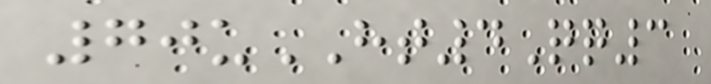70uHT4Qq3
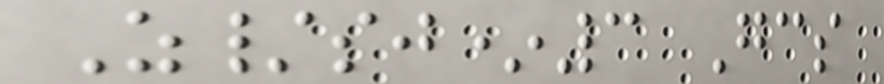Z/sj*3 Gcs
